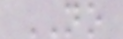NO
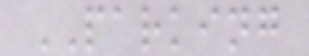PARKING
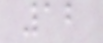12
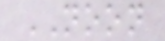NOON
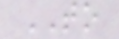TO
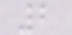2
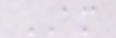AM
